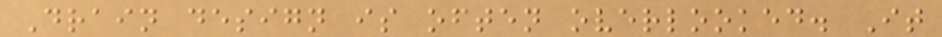Drain design is often overlooked. It
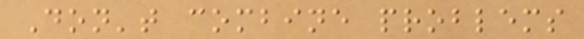Don't combine problems
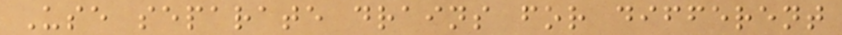Use separate drains for different
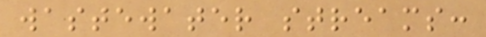wastewater streams:
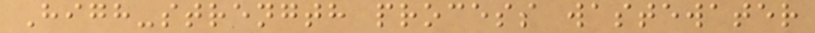High-strength process wastewater
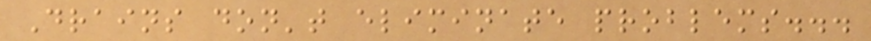Drains don't eliminate problems...
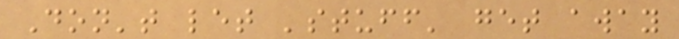Don't let 'stuff' get away
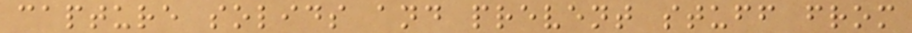capture solids and prevent stuff from
